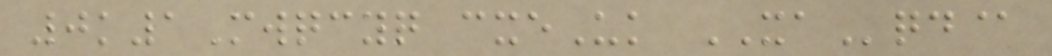0k1Mwqcyq cxeUk XAqd@
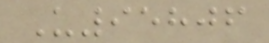U95806
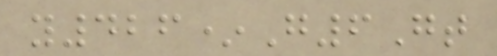y426*G6Gt
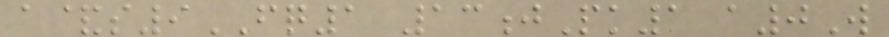a&s9FQ1 13jPk1 a0W
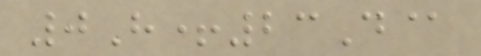0H+23D@
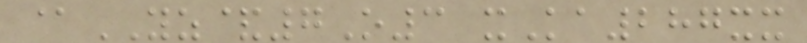@YZ&7O3 xKa287xx
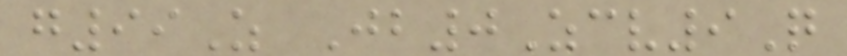g99Z Jb0Zcv9Q
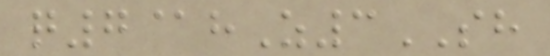q7@hZ3SH
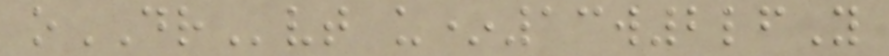oDRvt u*13w2lfY
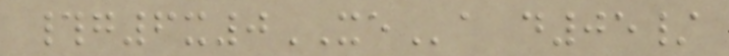#g6x0XEa d05/
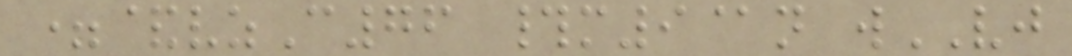=&vzC76 #m9@n wVJ
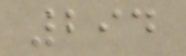294
